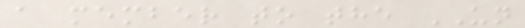a member to the UN
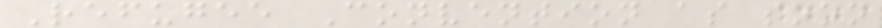Refugee Convention as soon
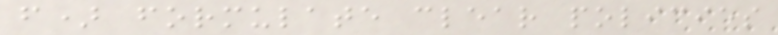f) formulate clear policies
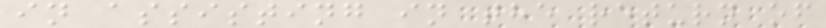in assisting in the return of
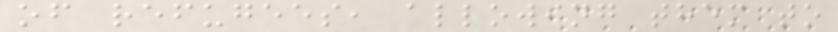of refugees, allowing them to
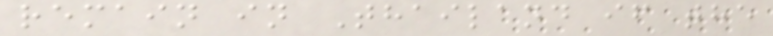remain in Thailand if the
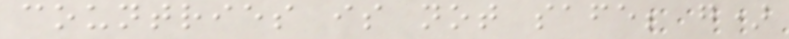countries is not safe; g)
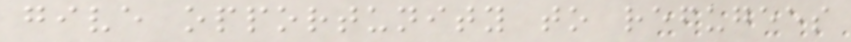give opportunity to refugees
